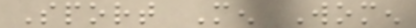Sport Men Women
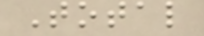Total
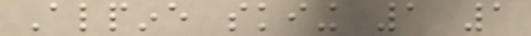Alpine skiing 1 1
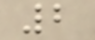2
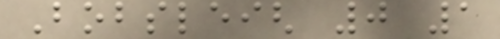Bobsleigh 0 1
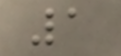1
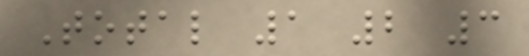Total 1 2 3
